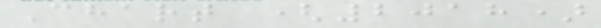Chart (2018)
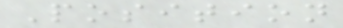Position
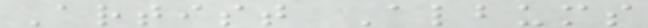Artist Albums
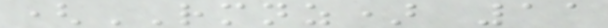(RMNZ) 11
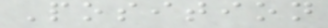Position
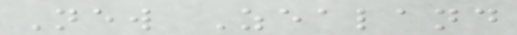New Zealand
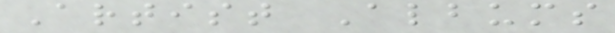Artist Albums
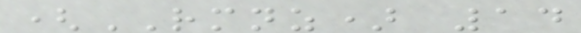(RMNZ) 14
